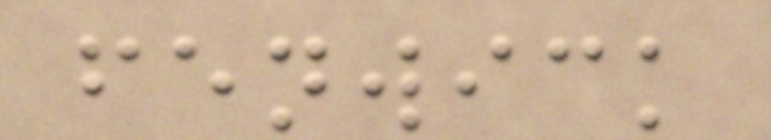fenwick
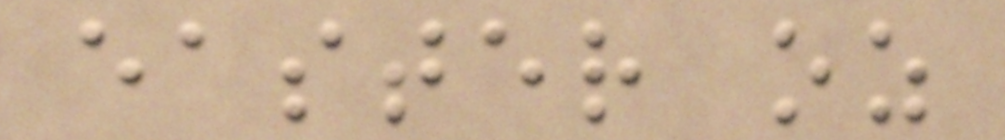easter oz
